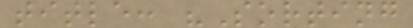title: "Sorting
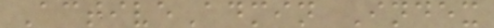ActiveAdmin Index
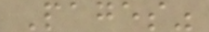Pages"
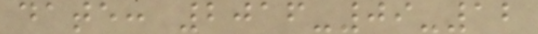date: 2016-09-12
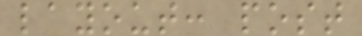layout: post
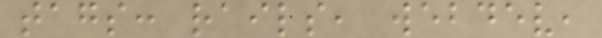tags: rails, webdev,
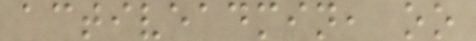activeadmin, oo
